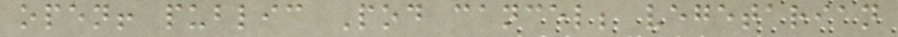open! public Pod cancel; vegetarian
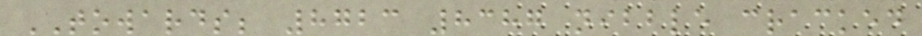TOWARDS; 8723 8387 nibble cracked
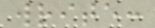write:
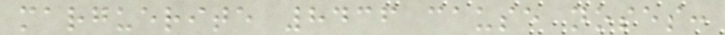marguerite 8436 cause noses:
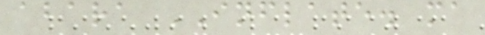abara INFLATE. ma
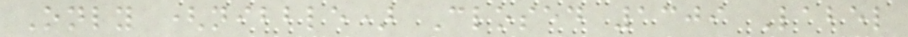Only (nibble) Closed 1309 Label
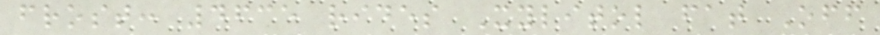frost: 4635 rides Xylitol fat Off
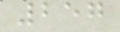257
